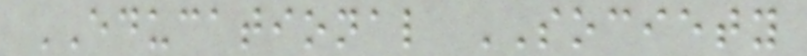EDUCATIONAL SOCIETY
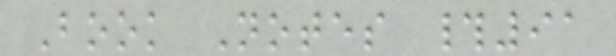Book Notes #91
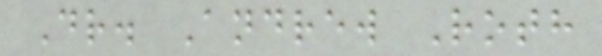Dr. Andrew Roth
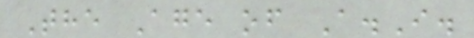The Age of A.I.
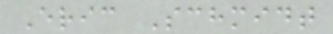Eric Schmidt
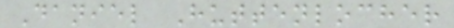Daniel Huttenlocher
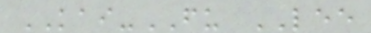KAI-FU LEE
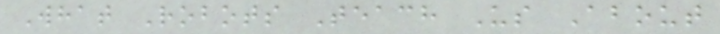What Robots Teach Us About
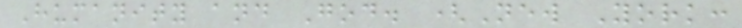Humanity and God. (New York:
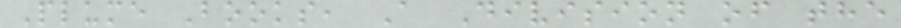Plume Books, A Division of the
